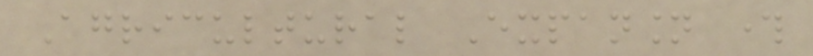Agricultural Expansion through
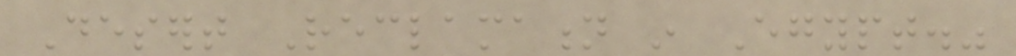Desert Reclamation in Egypt."
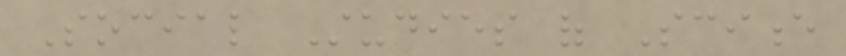Social Studies of Science
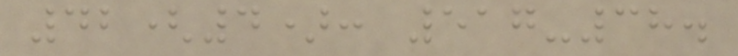42(4): 517-38.
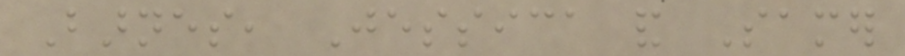Barnes, Jessica and Samer
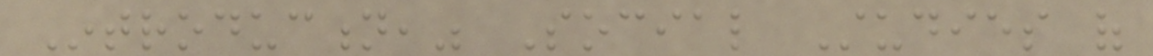Introduction," Social Studies of
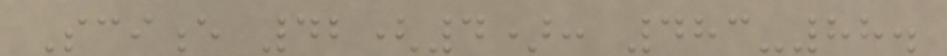Science 42(4): 483-88.
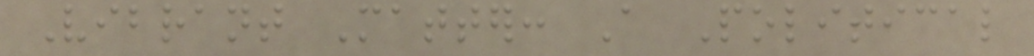Vibrant Matter: A Political
